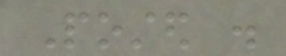Posted .
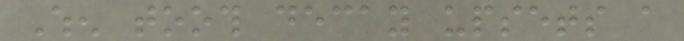When tooth decay upsets a
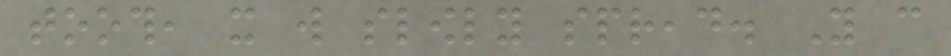tooth, it will slowly spread. You can
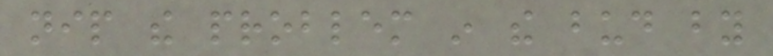nip the problem in the bud by
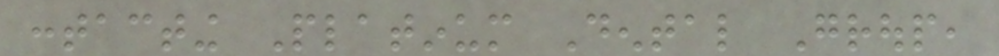contacting Platinum Dental Group,
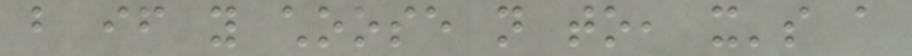but if you choose not to, it's a
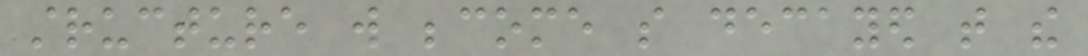structure will become so decayed that the
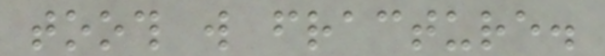tooth will fracture.
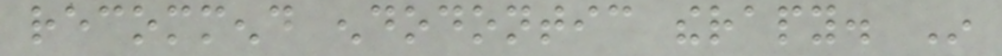recommend endodontic therapy. In
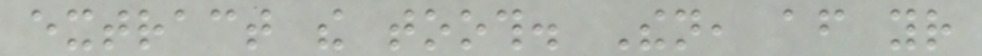extract the tooth. Then, after your
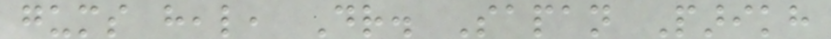gums heal, Dr. Sapan Parikh
